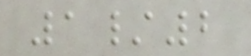1/2
